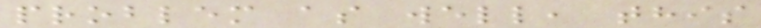problem as well, this
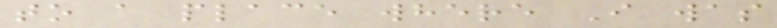to a place where I was
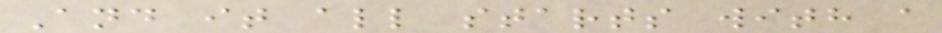And it all starts with a
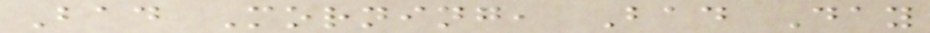Bad Morning, Bad Day
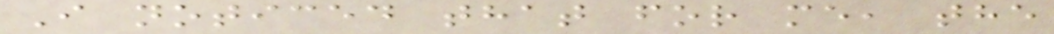I noticed that for me, the
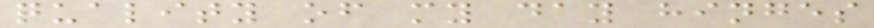quality of my day hinges
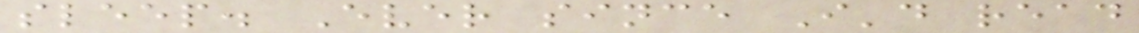sleep. Ever since I'd read
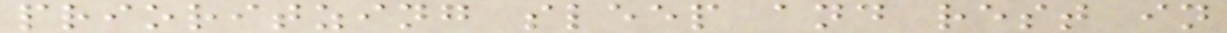prioritzing sleep and rest in
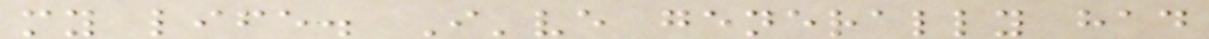my life. I've generally had
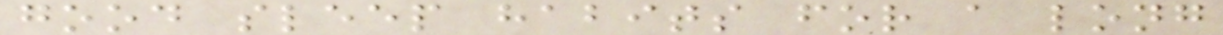good sleep habits for a long
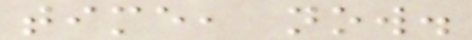time, now.
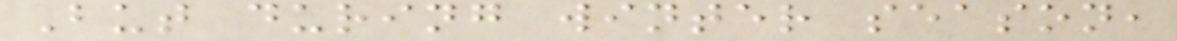But during winter season,
